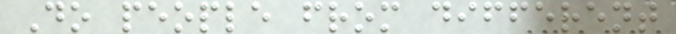Do people from different
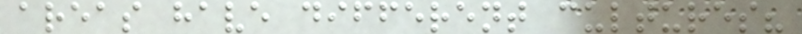areas have different cultures?
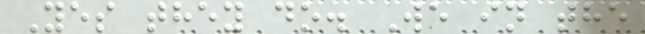Yes they do. We in the
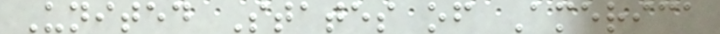United States of America
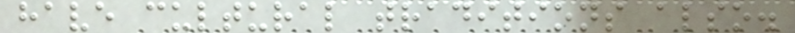have cultural traditions also.
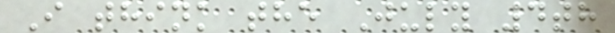I think the July 4th
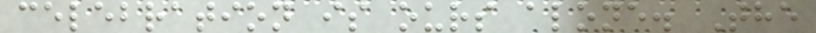celebration is ours alone. The
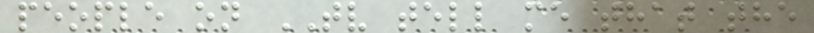people on TV tell me that the
